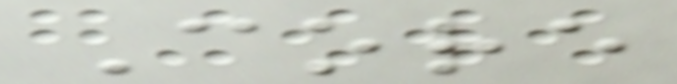Core
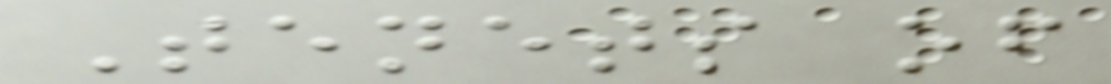Tenets of
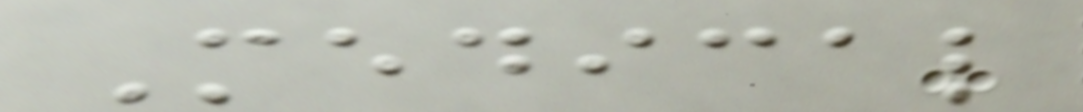Medical
